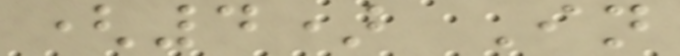(4) In
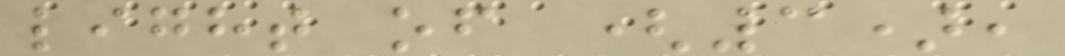light of (3),
